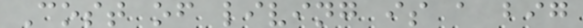Cost of living is a big
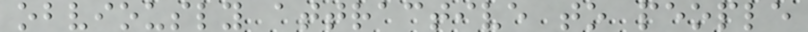obviously attractive to people
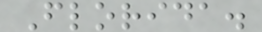Florida.
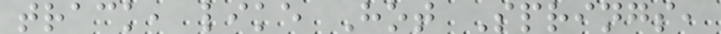track, like Hot Springs,
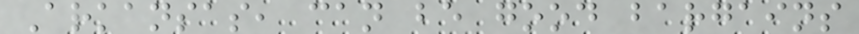Arkansas, can be good bargains
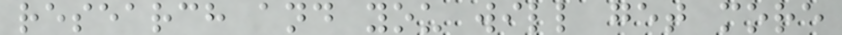research and you will get more
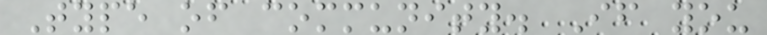Type of community. If you
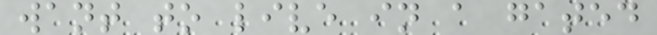want to live in a gated
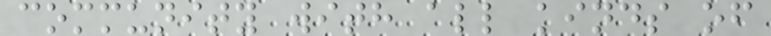community with all kinds of
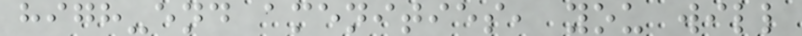high-end amenities, you will
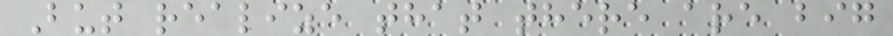But realize that there are big
